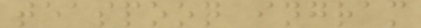teaspoon ingram
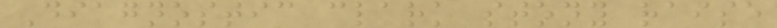Diagnostic clark stony raise
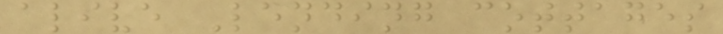alive Lending cottages
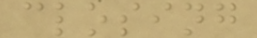closing
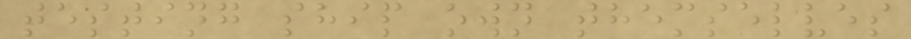testing ship own themselves
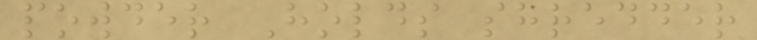powder Holds shredder
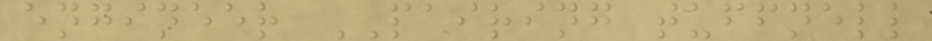engineer PAIRING tuffnell
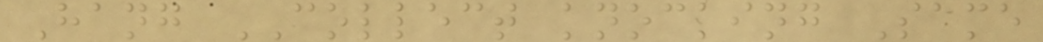Hang COLLECT knocking Same
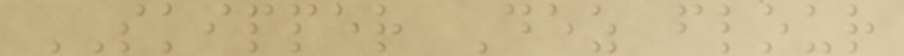SKIPPER Dez flour
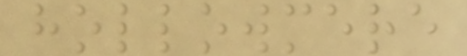hollowmere
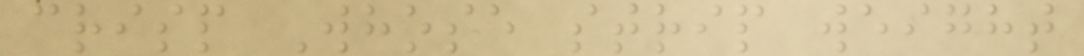crisp Whose strip weight
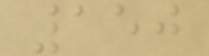150
